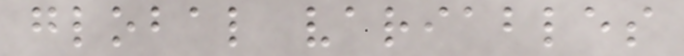global variables
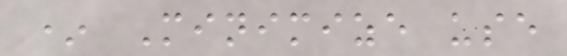* Minimize use
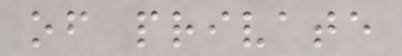of private
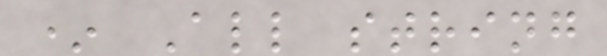* All string
